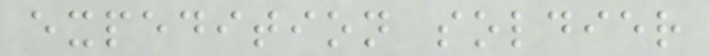expedition soldier
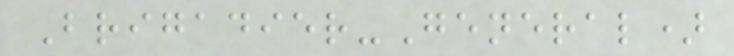Brigadier-General)
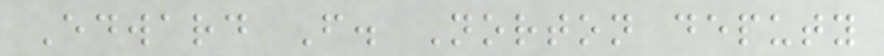Edward F. Norton deputy
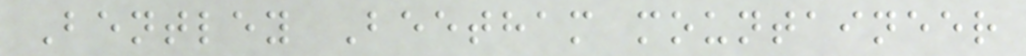Bentley Beetham mountaineer
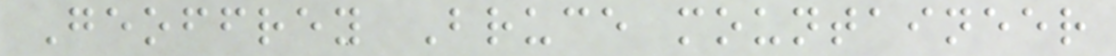Geoffrey Bruce mountaineer
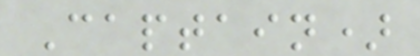Captain)
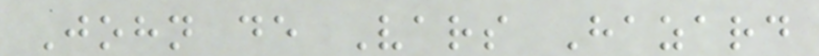John de Vars Hazard
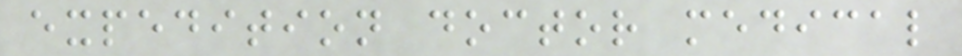expedition doctor medical
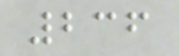236
